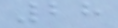28
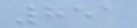851
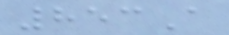853A
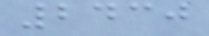2430
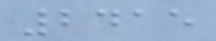2415
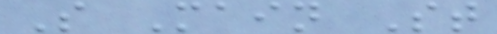S Main St
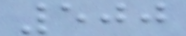500
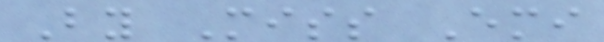By Miss Emi
